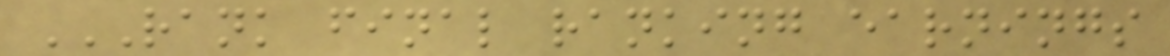RANK FINAL RANKING EARNINGS
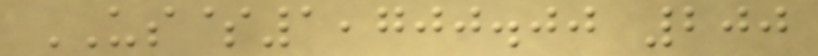US$1,700.00 200
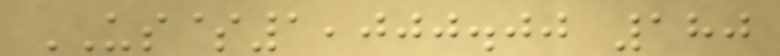US$1,000.00 180
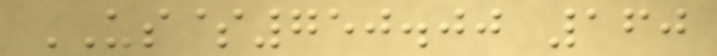US$750.00 160
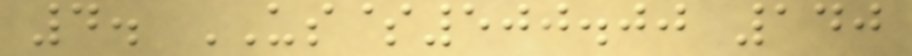4. US$500.00 140
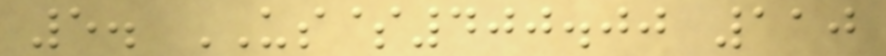5. US$400.00 110
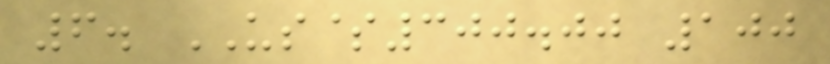6. US$300.00 100
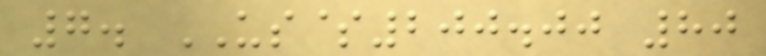7. US$200.00 80
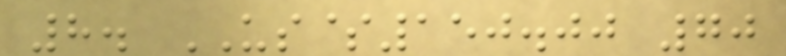8. US$150.00 70
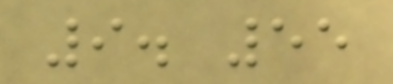9. 55
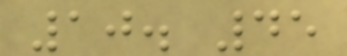10. 45
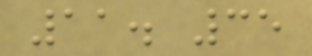11. 35
